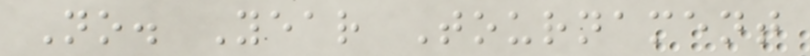No. Year Tournament
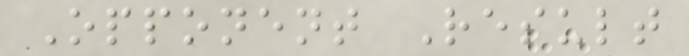Opponent Result
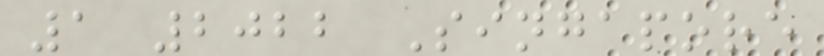1 2022 Singapore
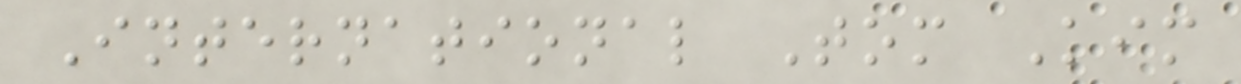International Tom Kim
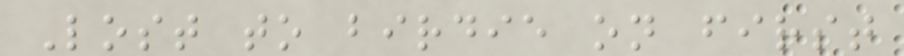Lost to birdie on first
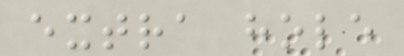extra hole
